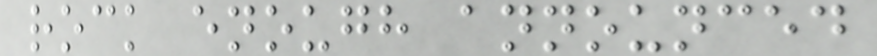rock enough announced
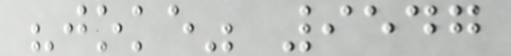"joke" 9547
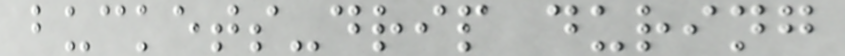buckets-drip during
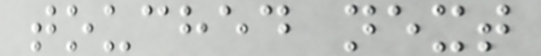touched next
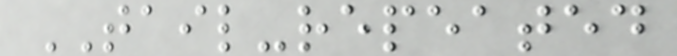TAIL-repeated
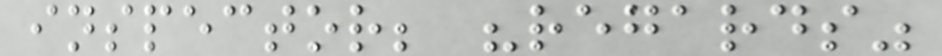inspector; "regards"
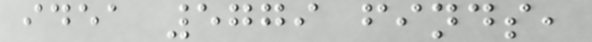idea 5779 finds,
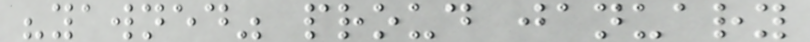"yawned" proud january
